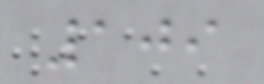109
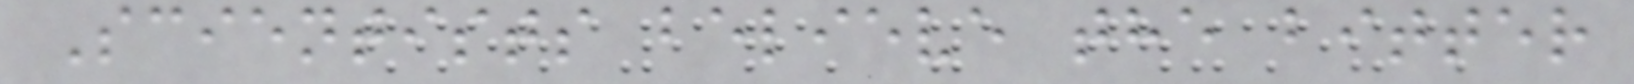Scientists believe the bitter
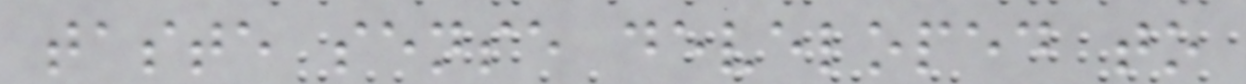taste sense developed to
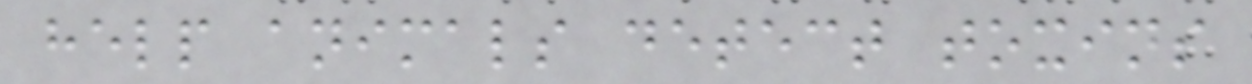help animals detect toxins
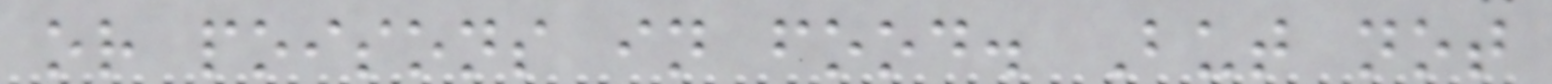or poisons in food. But not
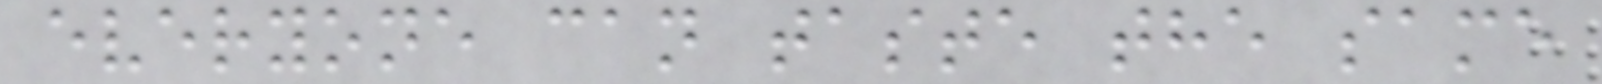everyone can taste the same
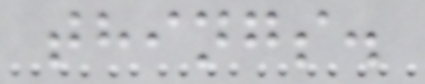things.
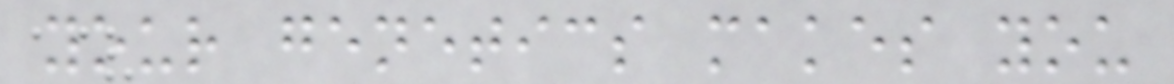your genetics makes you
